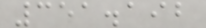351.192
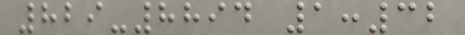829-8894 1:32
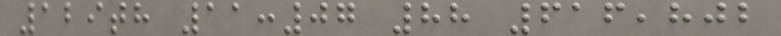129th 11:07 88 616,802
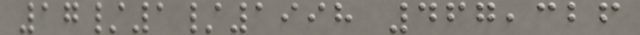17/1/1998 467,326
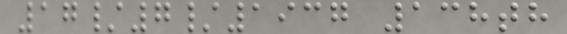17/7/1937 138th
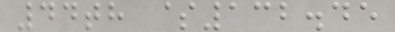44th $132.45
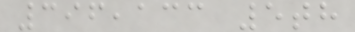396,133 5th
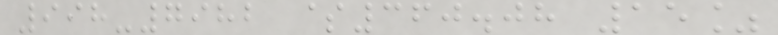998-7982 $360.08 15%
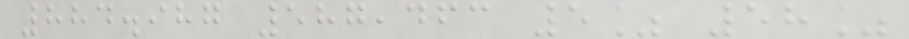884.987 587,463 5% 58%
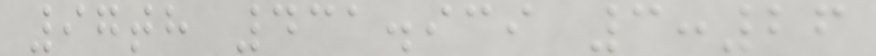97th 431.939 3:26
